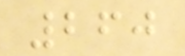260
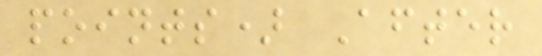points) After
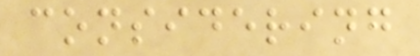considering
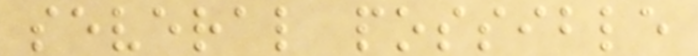several possible
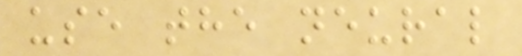use the neural
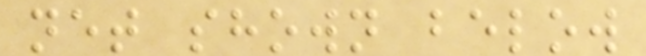net shown below
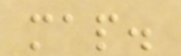map.
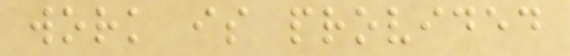work is provided
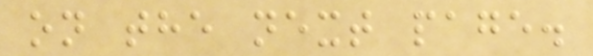on the next page.
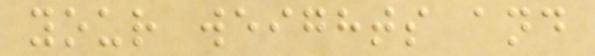your weights and
